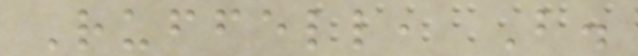Ruffell, B.
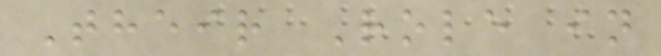Their Role in
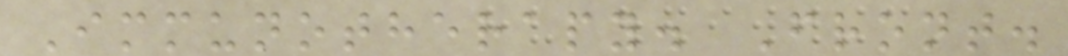Immunotherapy. Front.
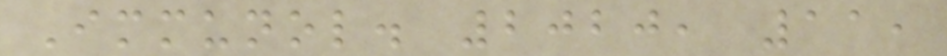Immunol. 2020, 11,
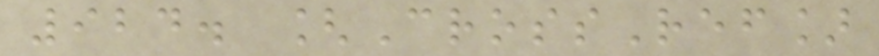924. [CrossRef]
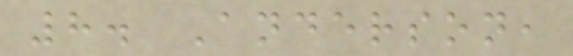8. Anderson,
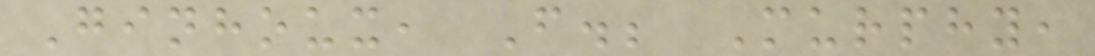Ginhoux, F.; Murphy,
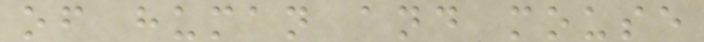of human and mouse
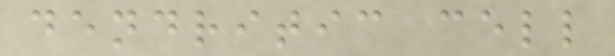dendritic cell
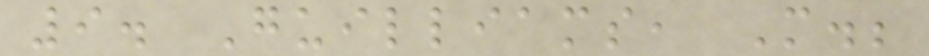9. Guilliams, M.;
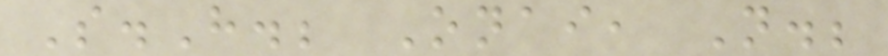S.H.; Onai, N.;
